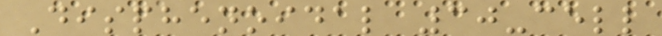Disphenoidal 30-cell
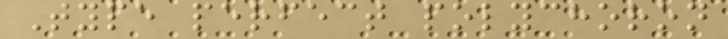Type perfect polychoron
